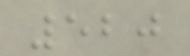520
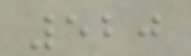520
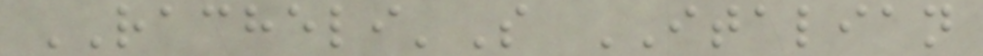RACHELI'S ITALIAN
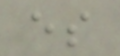es
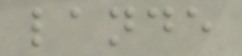lande
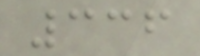336
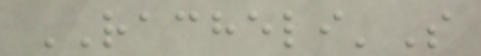RACHELI'S
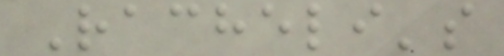Racheli's
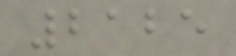2125
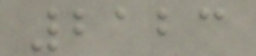2123
